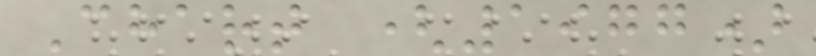Chart (1977)
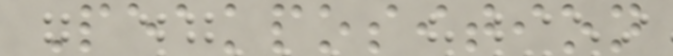Peakposition
